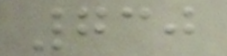730
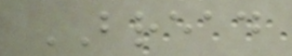BREAD
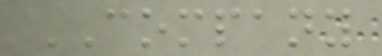COMPANY
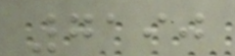7190
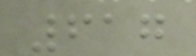617
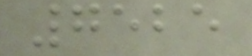7525
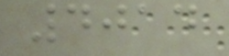4014
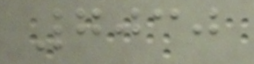7030
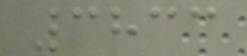3833
